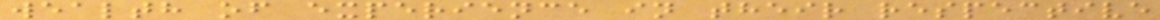wealth of experience in their respective
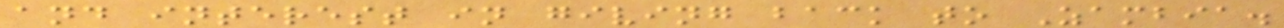and interest in giving back to Zambia.
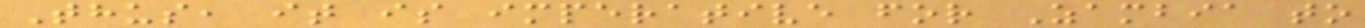Thus, it is imperative for Zambia to
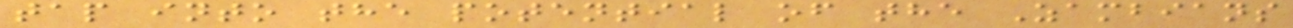tap into the potential of the Zambians
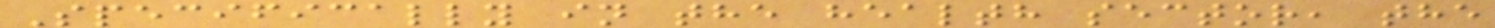Specifically in the health sector, the
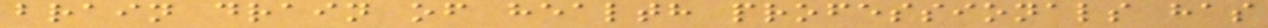brain drain of health professionals has
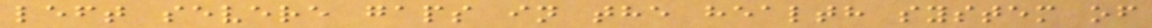left severe gaps in the health system of
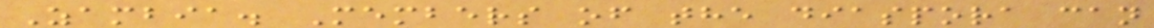Zambia. Members of the diaspora can
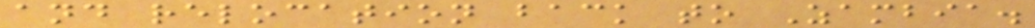and relocation back to Zambia.
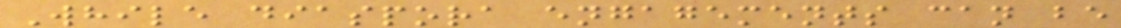While diaspora engagements can be
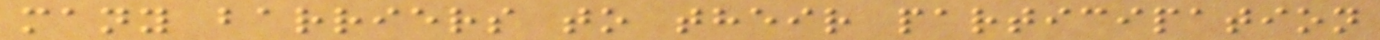many barriers to their participation
